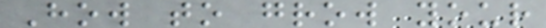How to grow your
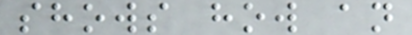shows how an
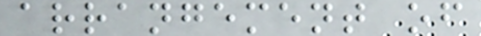arrangement of
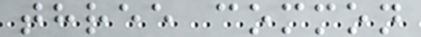three common
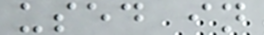used in
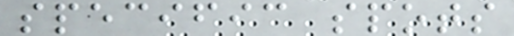specific spots
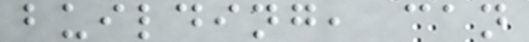building, can
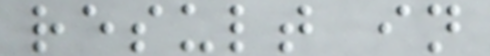result in
